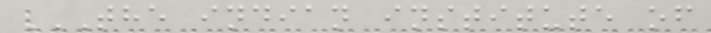THE INDIAN INSTITUTE OF
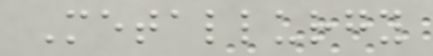Metallurgy
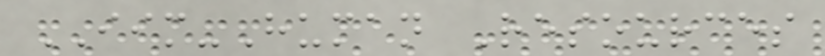IIM-Human Resources
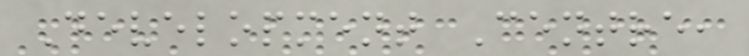Development Centre,
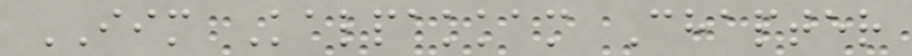IIM Kalpakkam Chapter
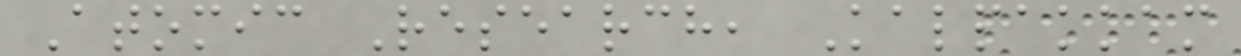Atomic Research, Kalpakkam
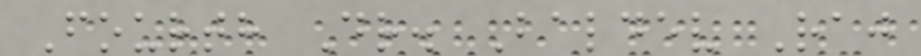Fourth Dr. Baldev Raj
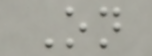On
